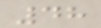48
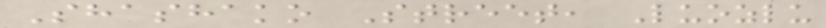Shashako Street, Luozlu
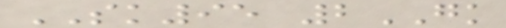SK95 2GK
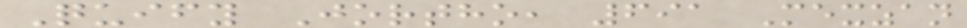Quify Jortho, 691 Mexzan
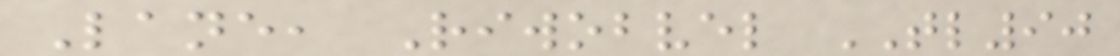Lane, Riwobvel TL90
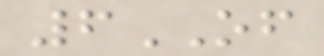6OF
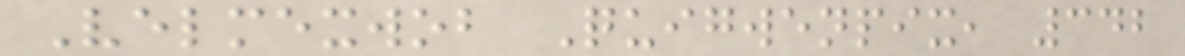Velmexwob Quigwenpix, 342
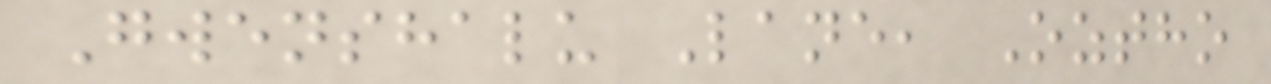Gwenshalu Lane, Oztho
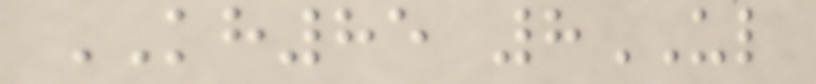KH85 8UL
